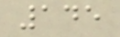145
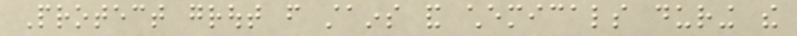Protect grout from stains and chemicals during the
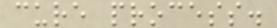cure process.
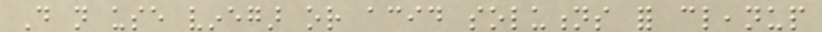Do not use vinegar or acid solutions for cleanup
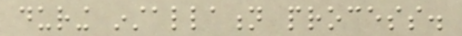during installation process.
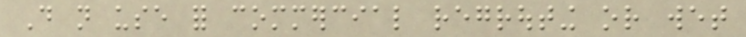Do not use for commercial regrouting or wet
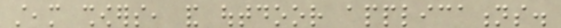steam showers, and outdoor applications.
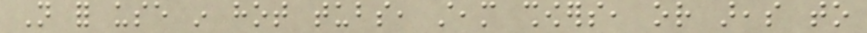Not for use in hot tubs, steam showers, or areas to
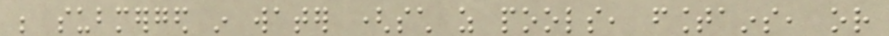be submerged in water (such as pools, fountains, or
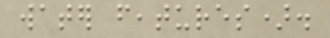water features).
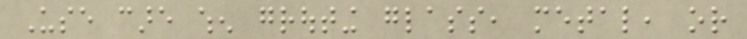Use care when grouting glass, metal, or
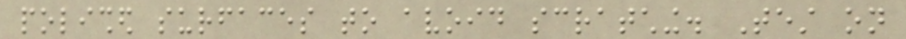polished surfaces to avoid scratching. Test on
